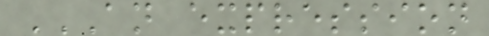AN EXPRESSION
